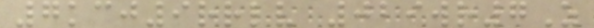7kcj9rrlv 029wr7Z
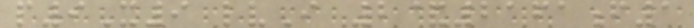p9X9 lvI 2&2161f1
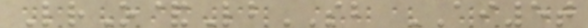LrO&LbSB AI5t
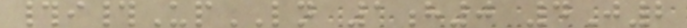#i#UpLN 1h0 4J2
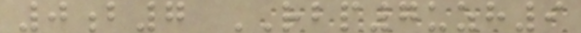0b7 RBP7uzh9
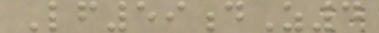Lf59dZ4
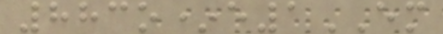883o*e1EM
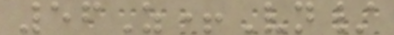56Z+Vn/
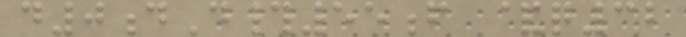d0dD#55f &q32
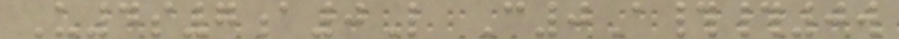U4s7a0L C0A##0w
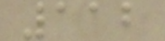112
